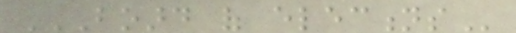BOARD OF ELECTIONS
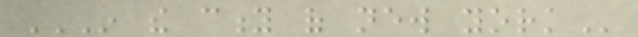IN THE CITY OF NEW YORK
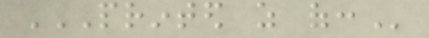PRINTED AS OF:
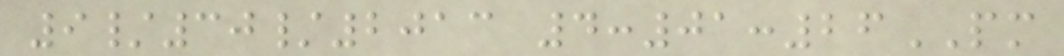9/30/2013 4:01:26PM
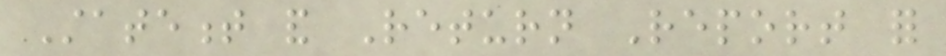Statement and Return Report for
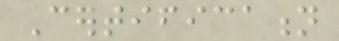Certification
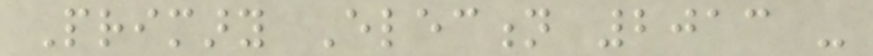Primary Election 2013 -
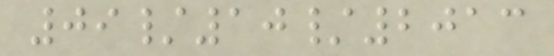09/10/2013
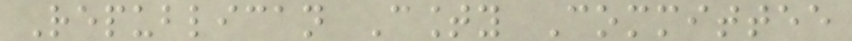Republican County Committee
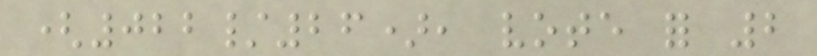(022/26), vote for 2
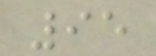95
